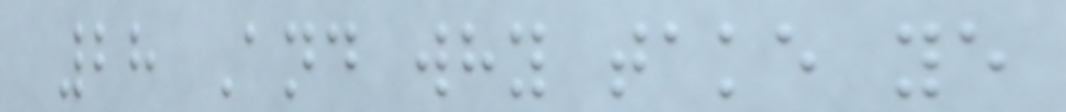28 And why take ye
